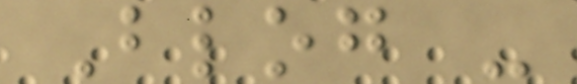Blog -
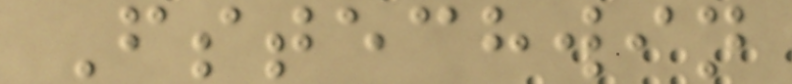Fstechwin
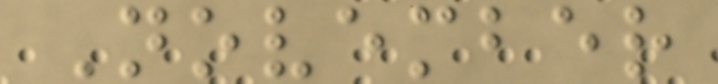November
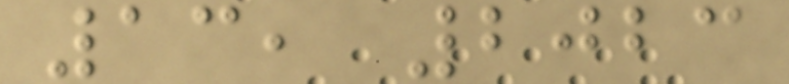13, 2023
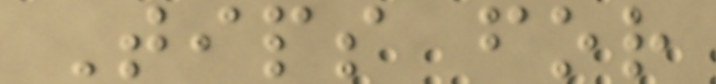Tips for
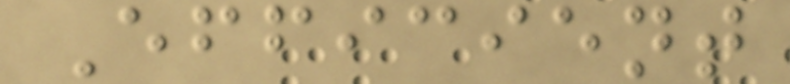Efficient
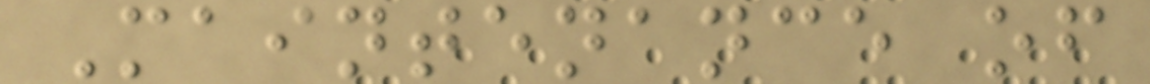Maintenance of
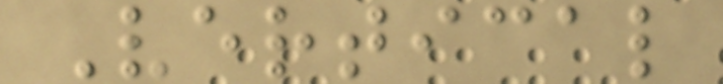Vertical
